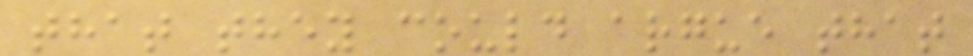that they could argue that
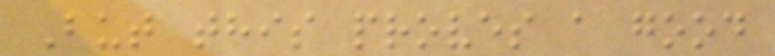But this proves a good
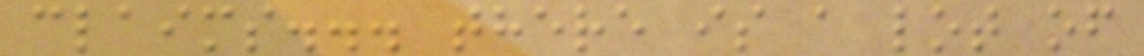claims... there is a lot of
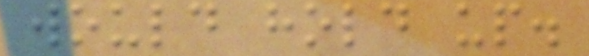would hold up.
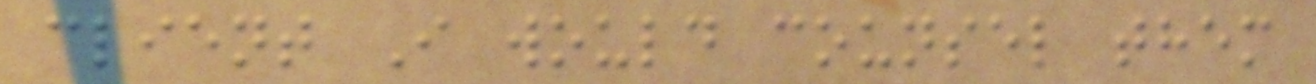client I would counsel them
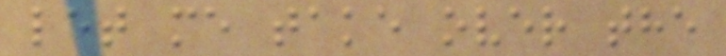let me take over the
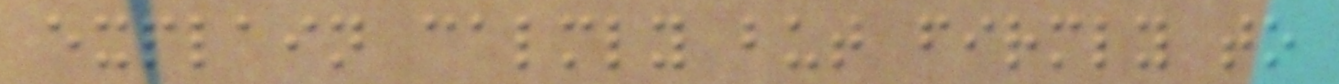explain calmly but firmly to
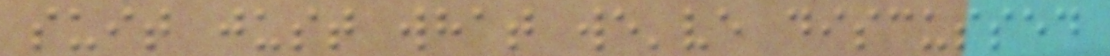suit just what we've discussed
